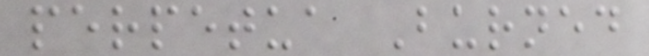perpetua Burned
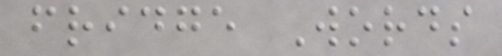fridge Words
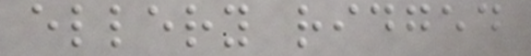ellery ridged
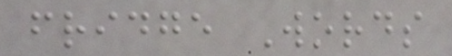fridge Words
